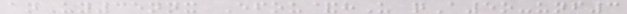anUy35nnx Efou&hU qA5o-unf3
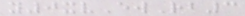y0xvEwRb3
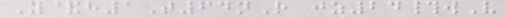Y&h1T64nR jz24#wV
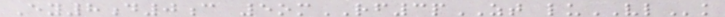Ey8d0c 5omRF3pZT luVLk
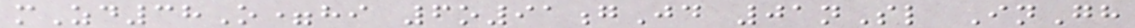mZd38O=hi 6o91gJd 01nSl InGh
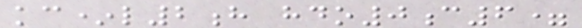kc*l2h hdo0c6=
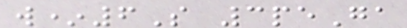w*6S 3peGa
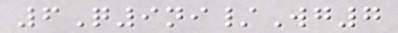6Q9ni/Wg7
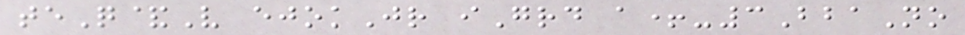teQ&V ejokJr iGrd a+-3BbaNo
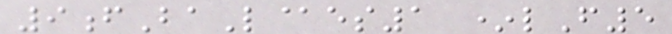9fBaL@es1 *lF5
